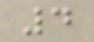4
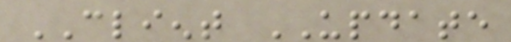CLIENT UPDATE
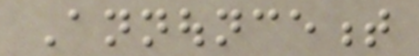Announcement
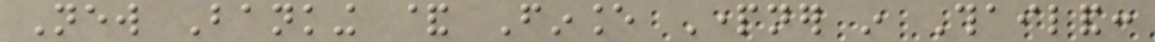New Banking & Finance Partner in Thailand:
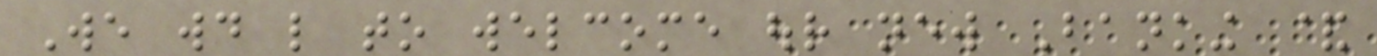We would like to welcome our new Banking &
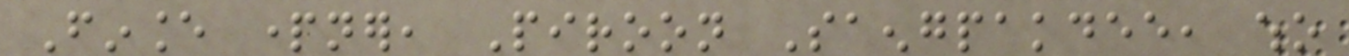Finance partner, Piroon Saengpakdee, who
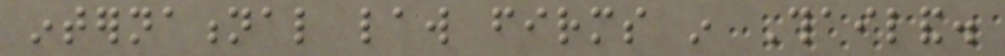international law firms in Thailand.
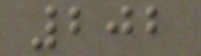202
